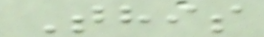This
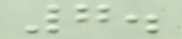7.
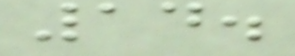14.
